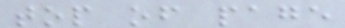top of page
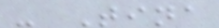- Tina
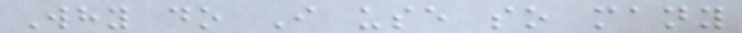Why do I use so many
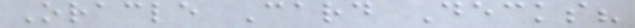Oracle Card Decks?
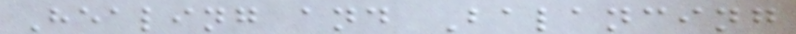Healing and Balancing
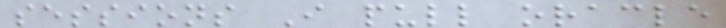sessions I pull oracle
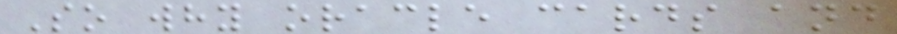So why oracle cards and
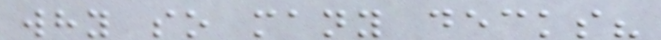why so many decks?
